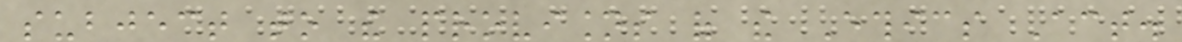subject to the provisions of the Ethics Act.
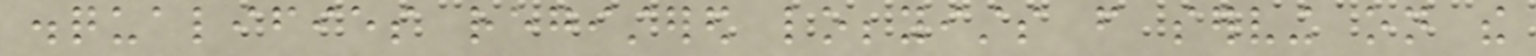disqualifies registered lobbyists from serving on the
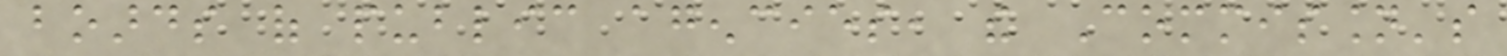boards of public agencies, the Commission's
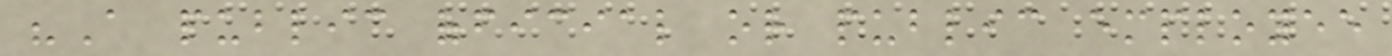"A public official or public employee
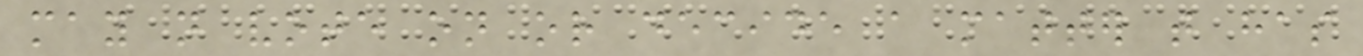may not vote on or decide a matter that has
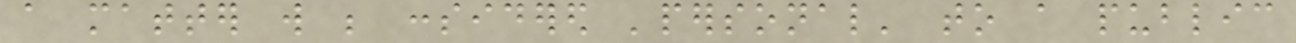a matter will be considered 'personal' to a public
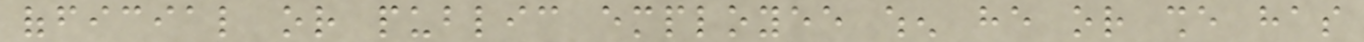official or public employee when he or she has
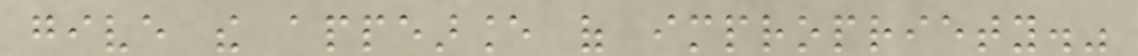give the appearance of impropriety."
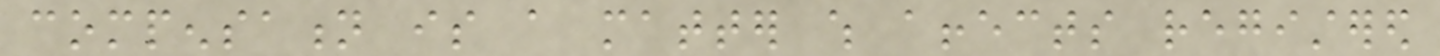compensation is a matter which affects registered
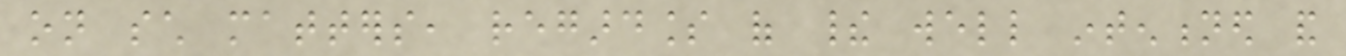on such matters, regardless of their well intentioned and
